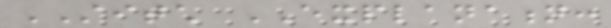STITCH EXPLANATION:
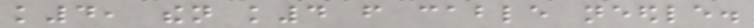k4, then k4 from cable needle.
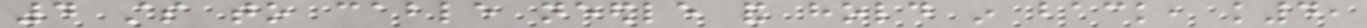4 sts to cable needle and hold in back, k4,
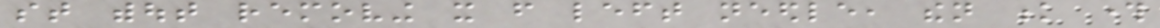st without removing it from left needle, then k through
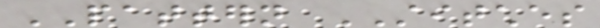PATTERN STITCHES
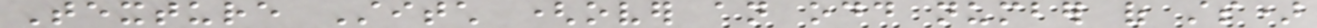Texture Stitch (over an odd number of sts)
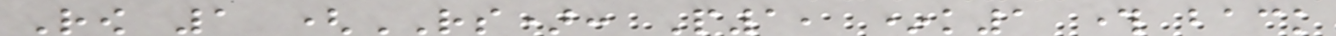Row 1 (RS): P1, *k1 through back
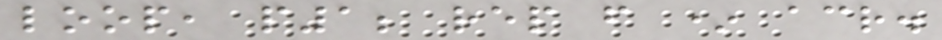loop, p1; rep from * across.
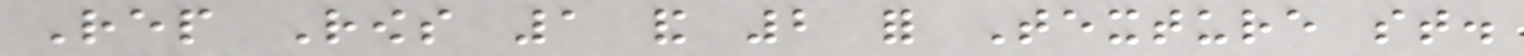Rep Rows 1 and 2 for Texture st.
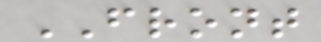FRONT
